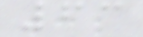63
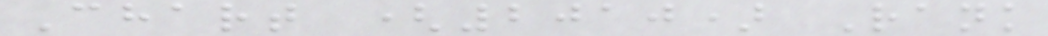Chart (2010) Rank
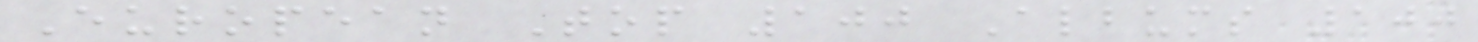European Top 100 Albums 100
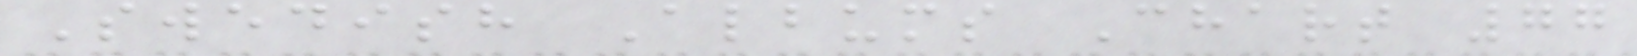Swedish Albums Chart 77
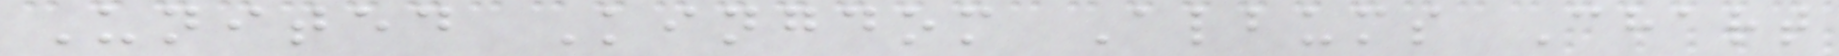United Kingdom Albums Chart
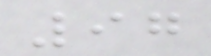97
